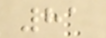81
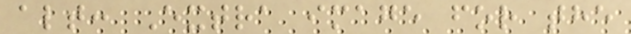alt: Extra image for the
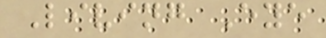Living Eye
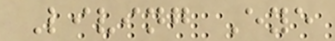Living Eye
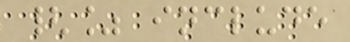{% include
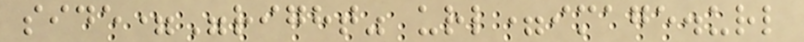side="right" url=image.url
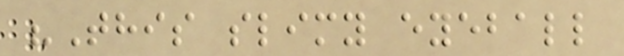"This slimy eyeball
